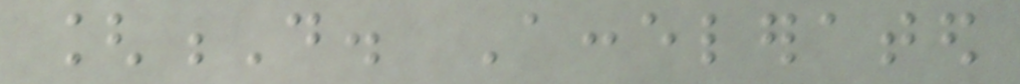[D. Accelerated
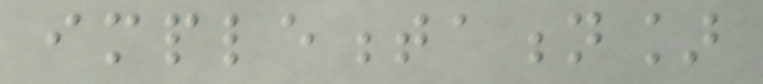implementation]
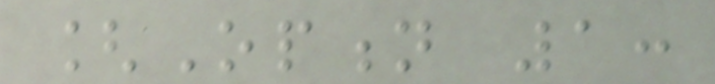[Option 1:
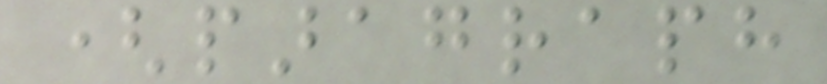(paragraph
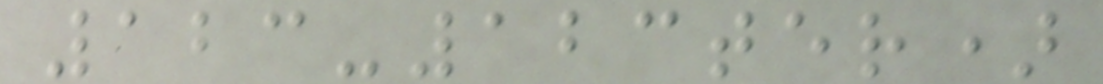123-123ter)
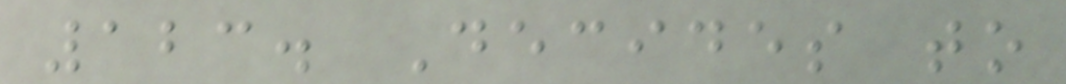123. Decides to
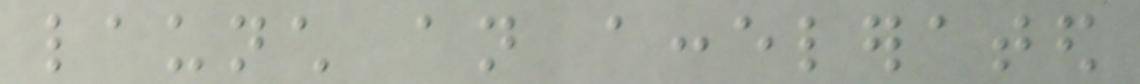launch an accelerated
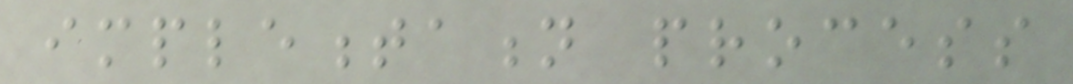implementation process
